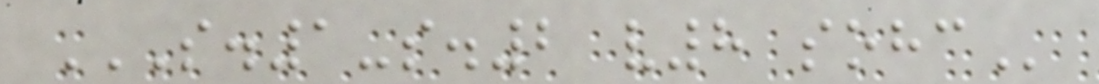S.1-S.2 V8 SOHC
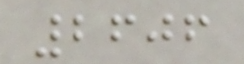2606
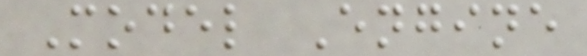Model Engine
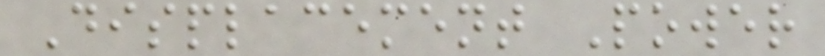Displacement Power
